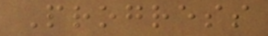Progress
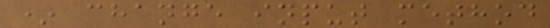* change input method
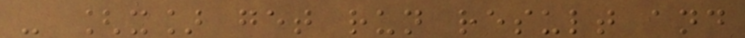- [x] get run result and
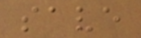save
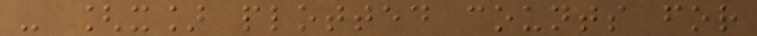- [x] plotted counts for
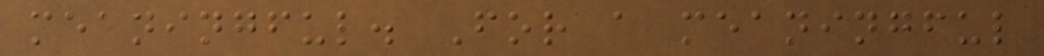meaningful. For a meaningful
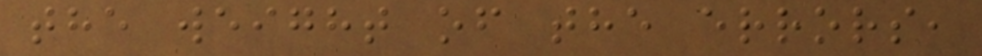the weight of the errors,
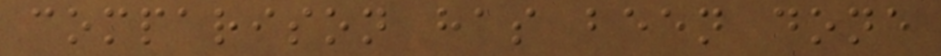comparison has been done
